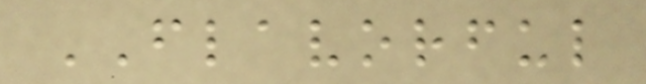FLAVORFUL
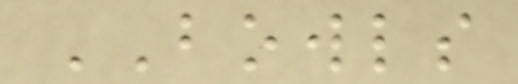BOWLS
